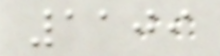1109
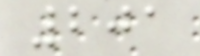201
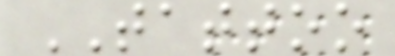TATTOO
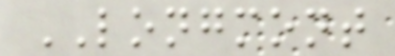LONGMONT
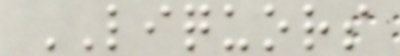LIQUORS
